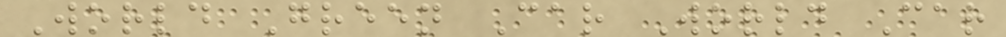World Green Car World Car
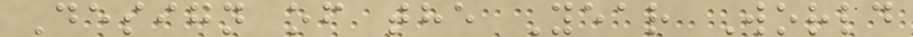Design of the Year World
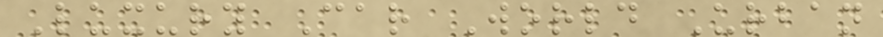Luxury Car World Urban
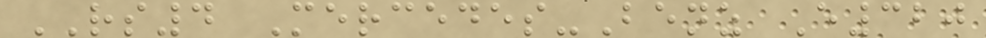RS4 Mercedes-Benz E320
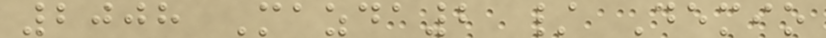2008 Mazda2 / Demio
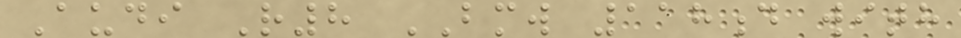Audi R8 BMW 118d with
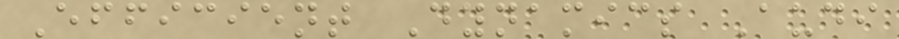Efficient Dynamics Audi
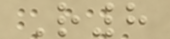R8
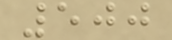500
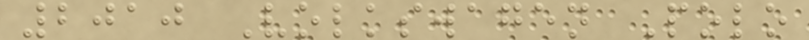2010 Volkswagen Polo
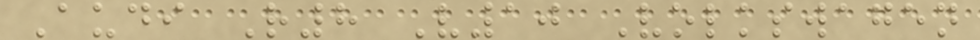Audi R8 V10 Volkswagen
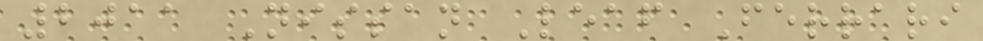2011 Nissan Leaf Ferrari
